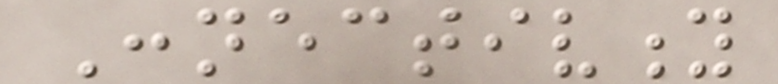Connectivity
